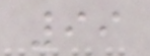99
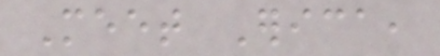Meet Erica,
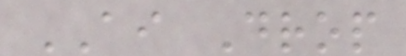AI Drop
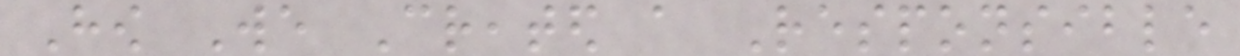How We Created a Responsible
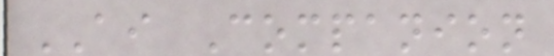AI Companion
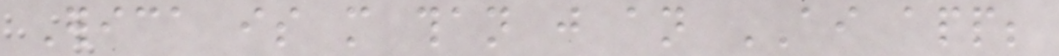Erica is more than just an AI app;
